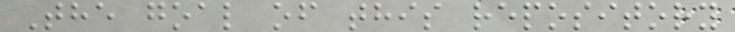The goal of this repository
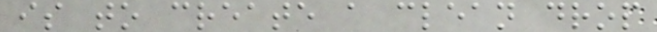is to create a clean drop
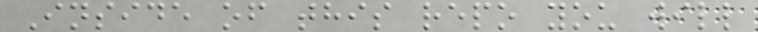Inside of this repo you will
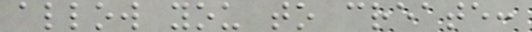allow you to create:
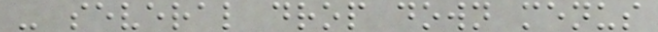- several drop down menus
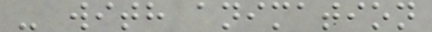- with animation
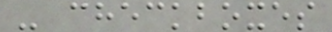- checkboxes
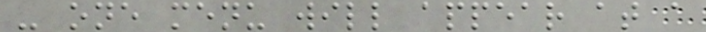- one menu will appear at a
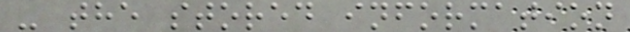- the stored information
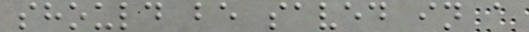should be saved in a
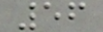56
